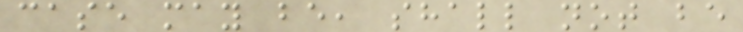case may be, shall not be
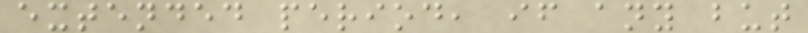extended period, if any but
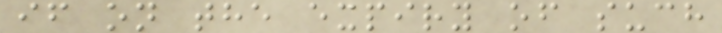if on the expiry of such
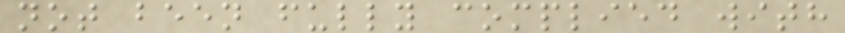not been fully complied with
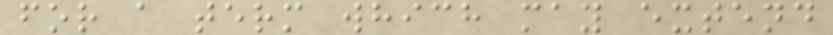for a term which may extend
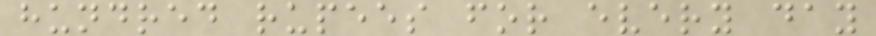hundred rupees for every day
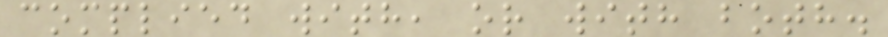complied with, or with both.
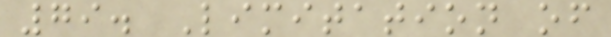79. Limitation of
